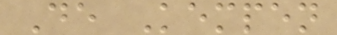De Kempen
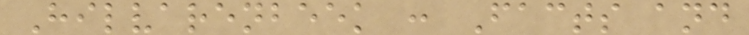Hilvarenbeek : Facts and
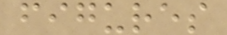figures
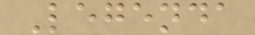Legenda
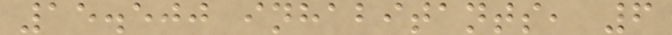15.500 inhabitants, 6
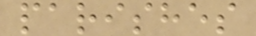parishes
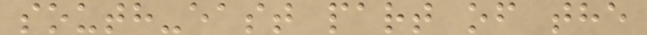south-east part of the
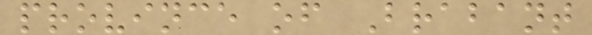province of Brabant
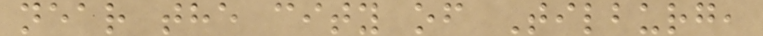near the city of Tilburg,
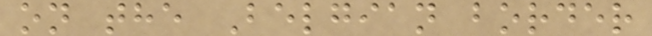on the Belgian border
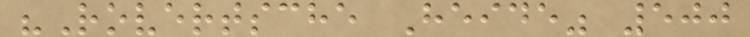"Rovertsche Heide" 500
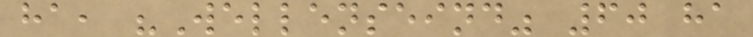ha, "Wellenseind" 60 ha
